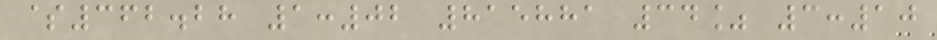$362.28 1:02 815881 34% 3:10
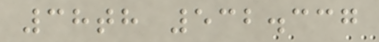38th 532.337
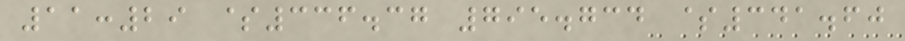11:29 $336.37 795.734 $341.60
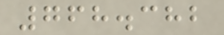768.382
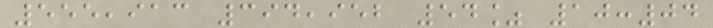555,913 394,952 54% 10:04
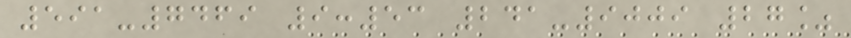591-7469 9:53 241-9009 27%
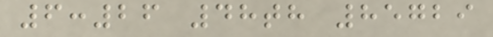6:26 48th 85729
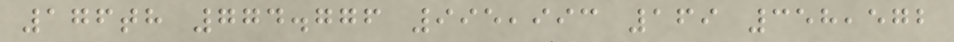176th 774.776 995,993 169 358,572
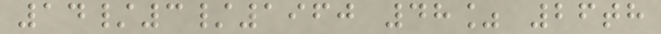14/3/1960 48% 26th
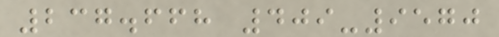237.668 409-9570
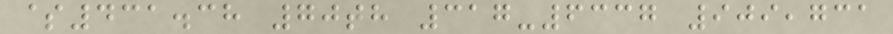$431.38 70th 317-6337 909,731
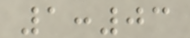1:03
